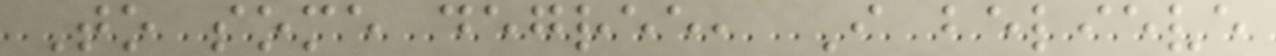To some degree, I believe
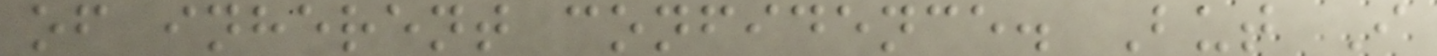of inherent confidence. But I
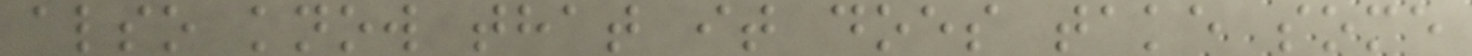also know that it does take some
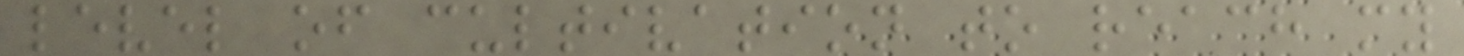level of cultivation to reach my
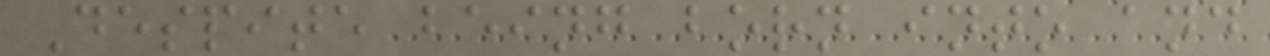Despite being born into and
